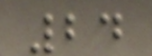24
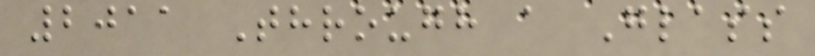2011 Through a Glass
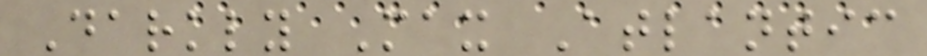Darkly Max Atlantic
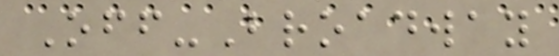Off-Broadway
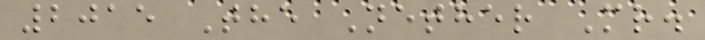2015 The Nether Mr.
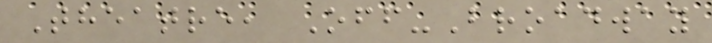Theatre, Off-Broadway
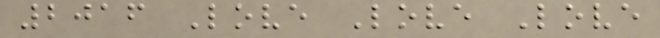2016 Love Love Love
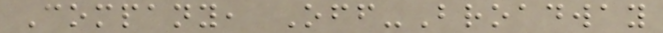Company, Off-Broadway
